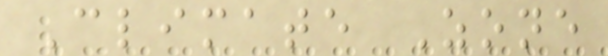Climate Zone
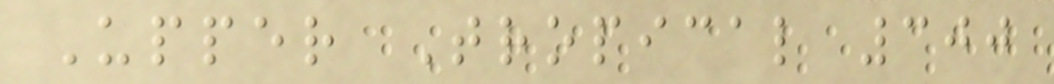Upper Tropical 300
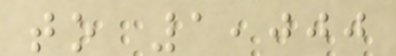to 1,000
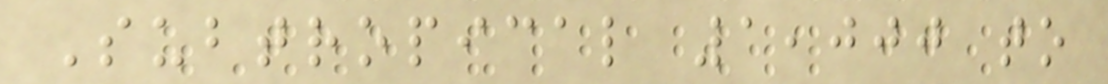Subtropical 1,000 to
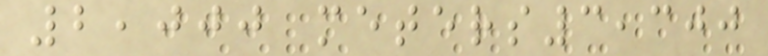2,000 meters3,300
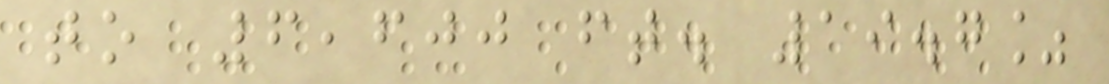to 6,600 ft. 19.7%
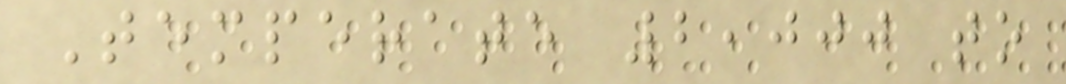Temperate 2,000 to
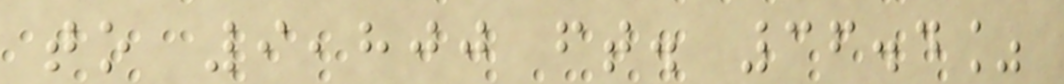to 9,800 ft. 36.4%
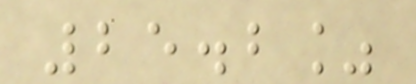25.2%
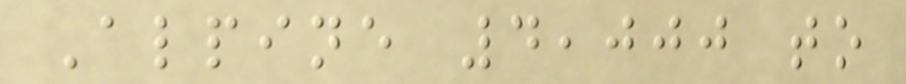Alpine 4,000 to
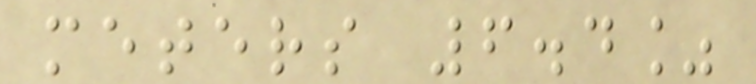meters 6.4%
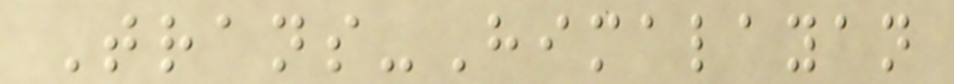Trans-Himalayan
